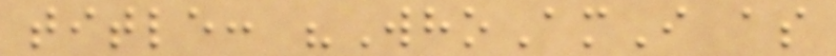title: "WhoAmI as
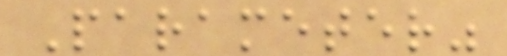Parameter"
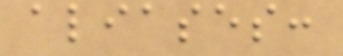aliases:
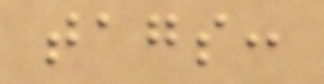tags:
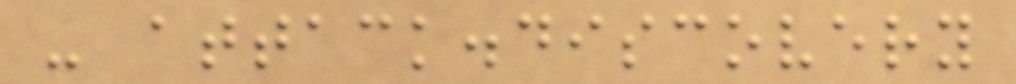- attack.discovery
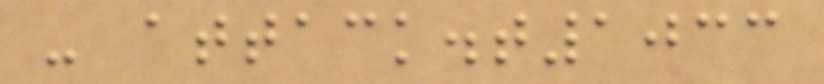- attack.t1033
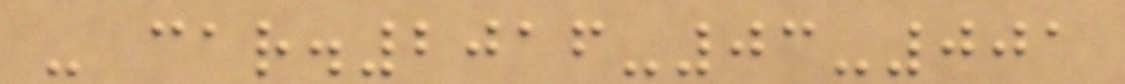- car.2016-03-001
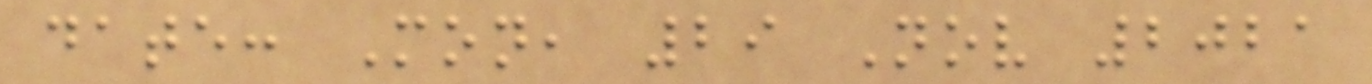date: Mon, 29 Nov 2021
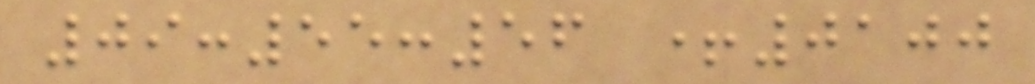09:55:56 +0100
